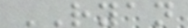RYAN
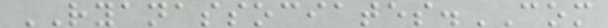RYANASSOCIATES.COM
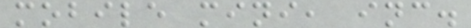mobile mini, inc.
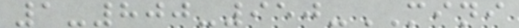1-800-950-MINI
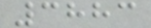3883
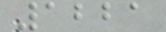1221
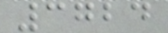3724
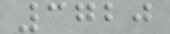3720
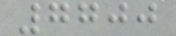7700
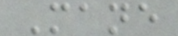Mane
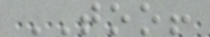TOO!
